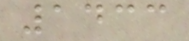1433
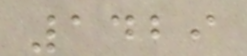1429
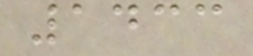1433
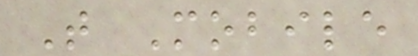T Mobile
